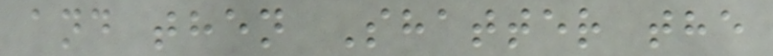and then Shatter the
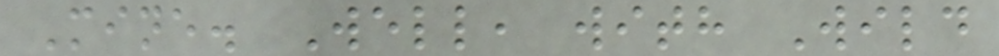Mine. Well, with Wild
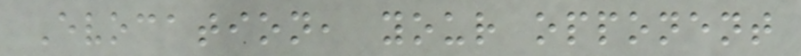Evocation, your opponent
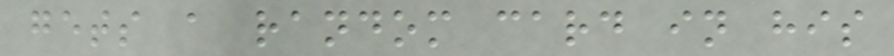gets a random card in his
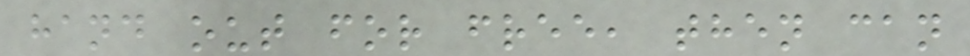hand out for free, then can
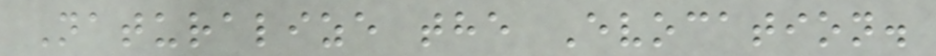Naturalize the Evocation.
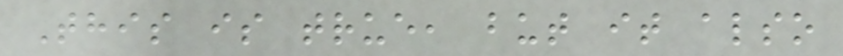This is true, but it also
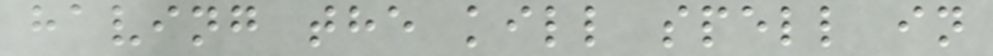having the kill spell in
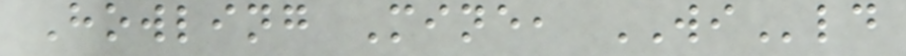Howling Mine, WIld
